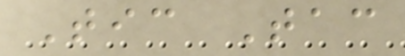Tic Tac
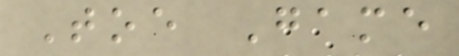Toe Game
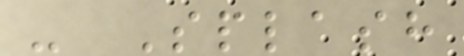- Splash
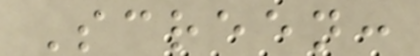Screen:
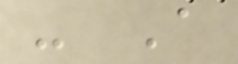- A
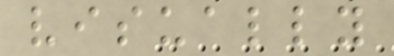visually
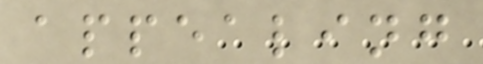appealing
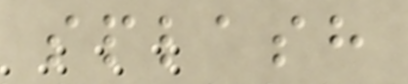splash
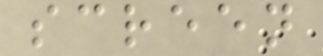screen
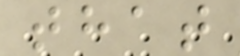that
